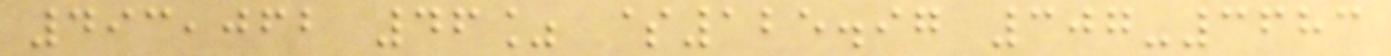493,062 46% $125.97 307-3683
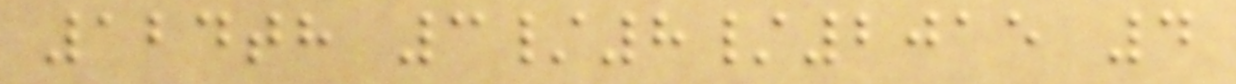124th 3/8/2015 4
